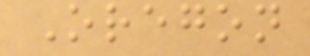Oregon
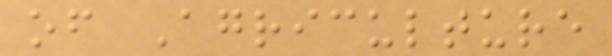of Agriculture
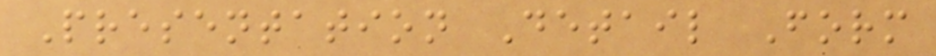Presentation Detail Form
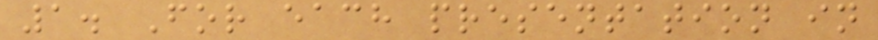1. For each presentation in
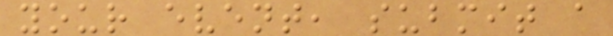your event, submit a
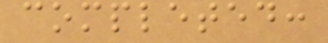completed:
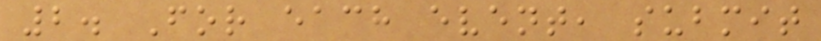2. For each event, submit
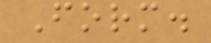Form.
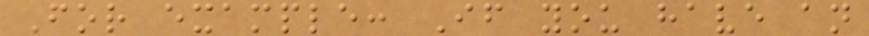For example: If you have an
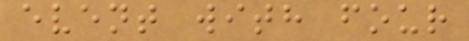event with four
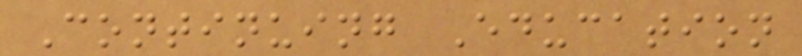Continuing Education
